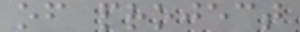of project
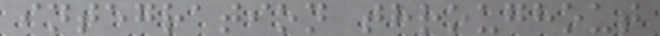integration throughout
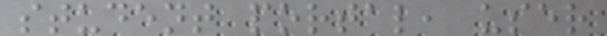student portal, user
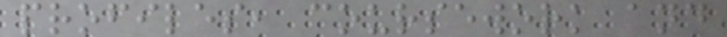profiles, coursework and
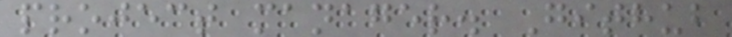project manager. Github
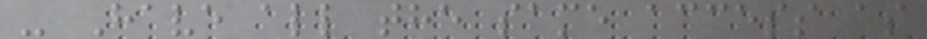- Have all the same access as
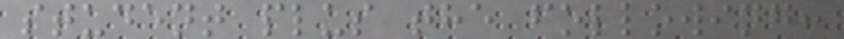student plus the following:
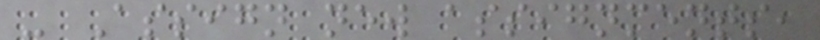- Assign new assignments,
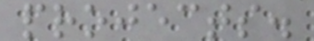projects.
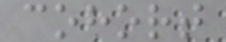cohort
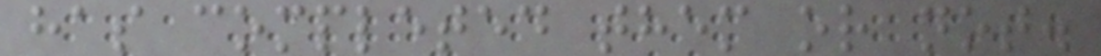has completed them or not.
